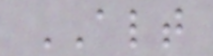ALT
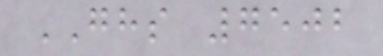GHS 7502
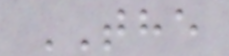THE
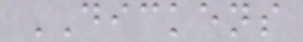DICKENS
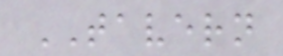TAVERN
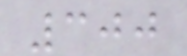300
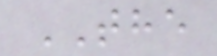THE
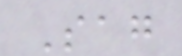Sag
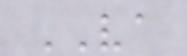VA
